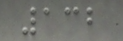132
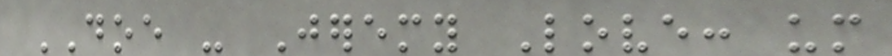DOE - Jeremy Love: um
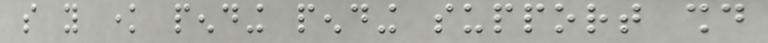so you know pending pending support should
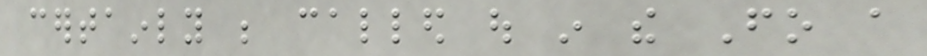certainly be called out in the Fo a
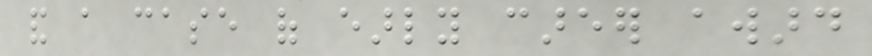and a case of early career award
